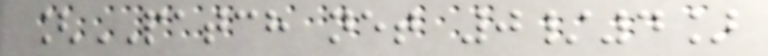[PATCH net 0/4]
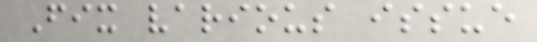Fix various issue
